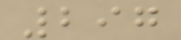297
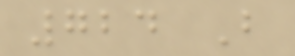724 B
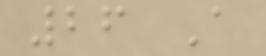26 A
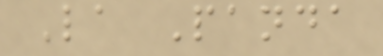La Panda
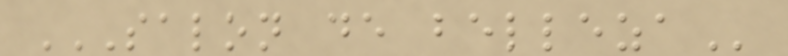SALON DE BELLEZA
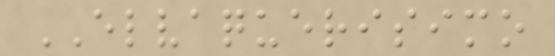ELVAQUERISIMO
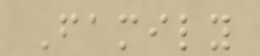Family
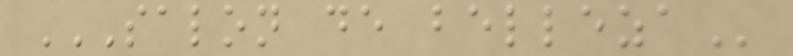SALON DE BELLEZA
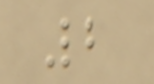2
